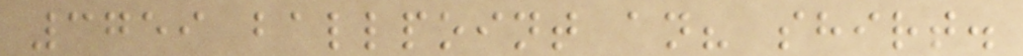3759 ballpoint an? shirt.
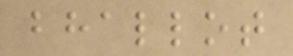bhallot
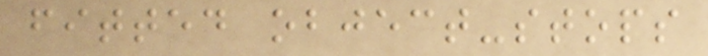fitted object-stops
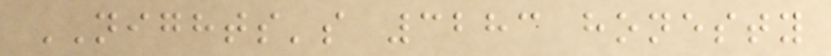NIGHTS's 3283 honesty
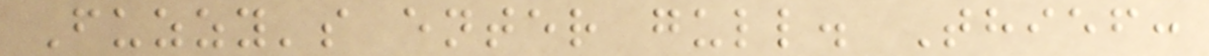Fuzzy's enter gull. Thief:
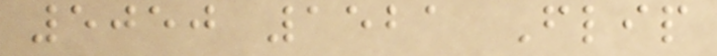5050 1521 Flip
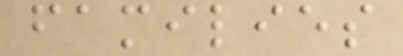families
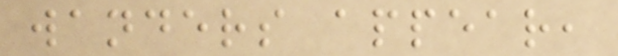wanders appear,
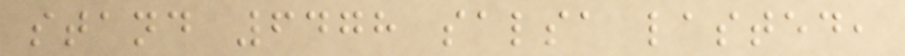stand 6478 salsa lasted,
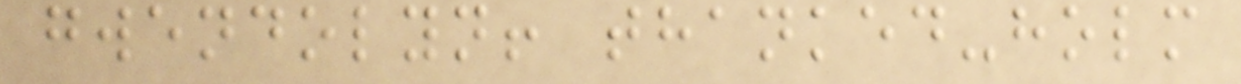gwendolyn! thanked-holm
